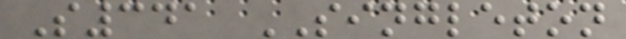S341 SINGLETON
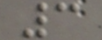3
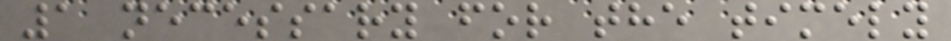1 necessary for the timely
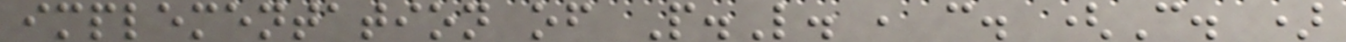implementation of P.L. , c. (C. )
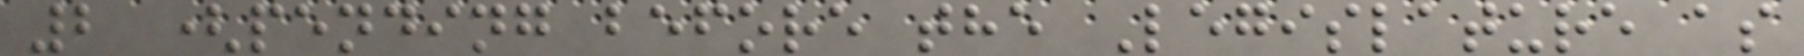2 (pending before the Legislature as
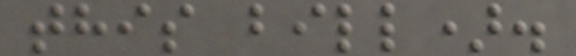this bill).
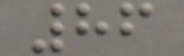86
